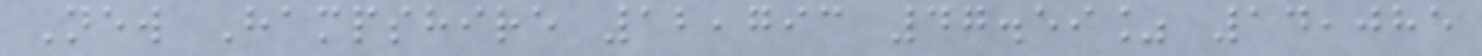New Hampshire 12,793 47.59% 14,085
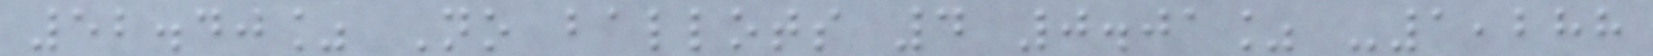52.40% No ballots 4 0.01% -1,288
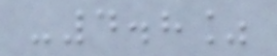-4.8%
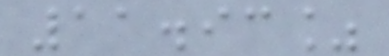11.93%
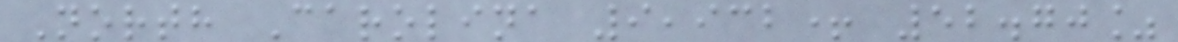North Carolina 9,932+ 52.70%
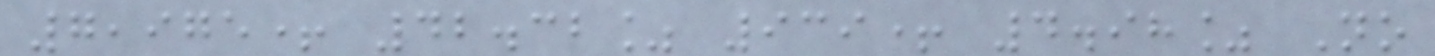7,975+ 42.32% 939+ 4.98% No
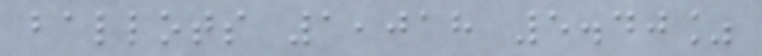ballots 1,018 5.40%
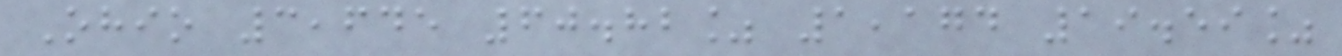Ohio 3,645 60.82% 1,174 19.59%
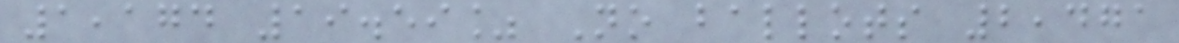1,174 19.59% No ballots 2,471
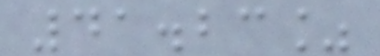41.23%
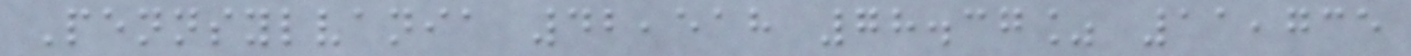Pennsylvania 42,518 78.37% 11,735
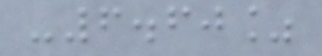-6.60%
